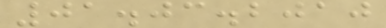01.03.2010
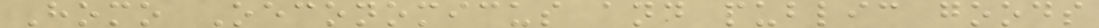Homo Oeconomicus and public goods
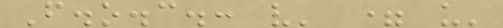F.o.c.: v' = u'
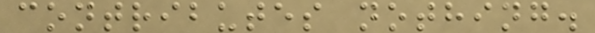contributes nothing.
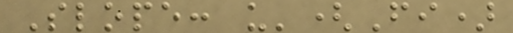Slope: u'(Fi)
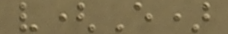v(E)
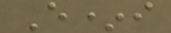E*i
